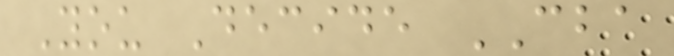You Decide CBA
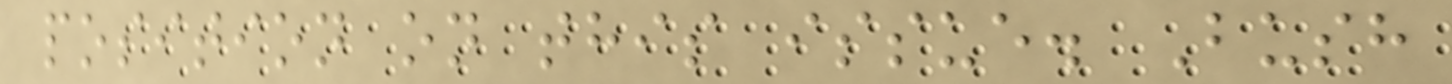position on this issue. Bush
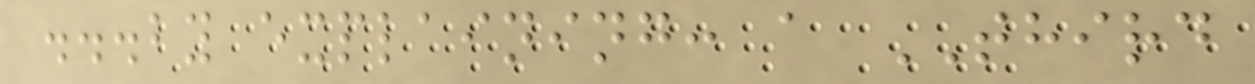...by explaining: a THIRD
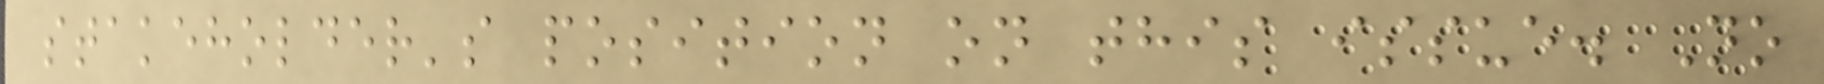stakeholder's position on this issue. No
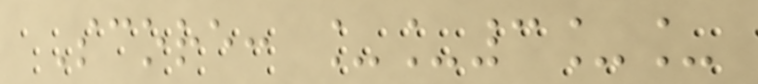Score: __3__
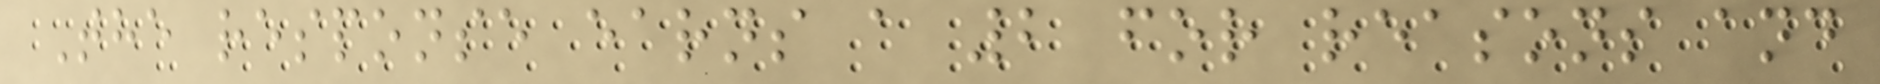The response earns a 2 for reasons and
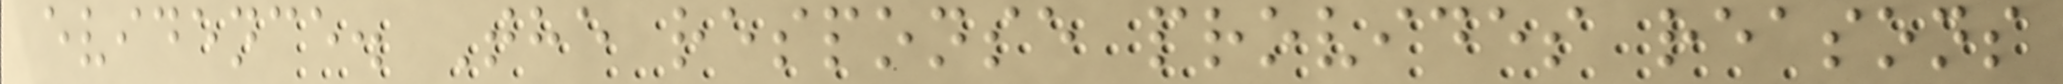evidence. The response provides reasons
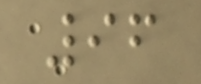96
